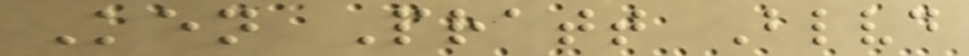Ken Pratt Blvd
